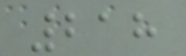218
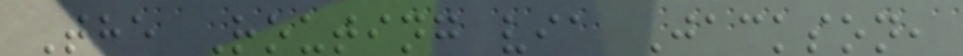The Routing via Jackson,
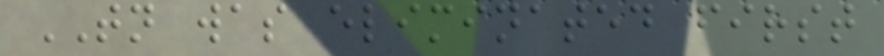TN was eliminated first
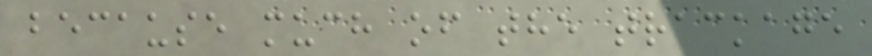because much of the trackage
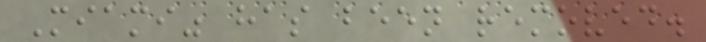Miami" has been removed.
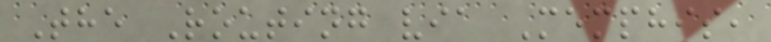The Routing via Memphis,
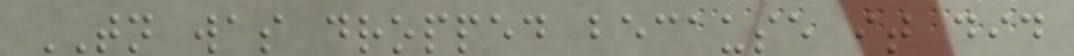TN was dropped because it did
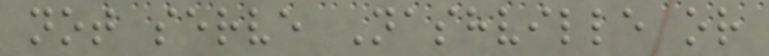not serve Nashville or
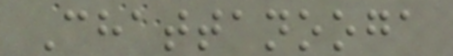Chattanooga
